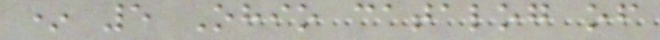* 5 Ohio catalog of
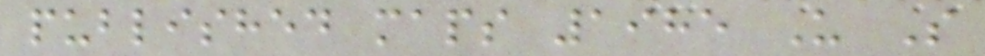published maps 1985 U S
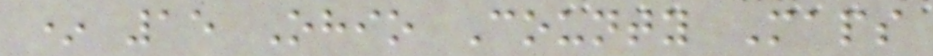* 15 Ohio County Maps
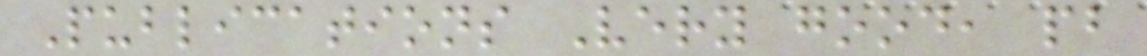Publications Very good, pb
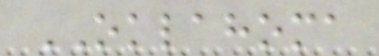OKLAHOMA
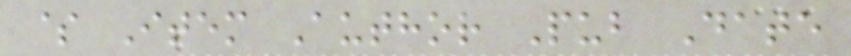$ Item Author Pub Date
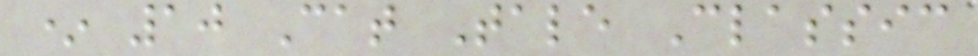* 10 Cat Tale Classic
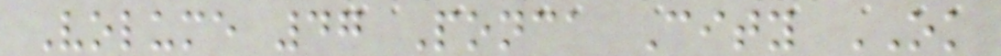Volume 47 Ponca City OK
